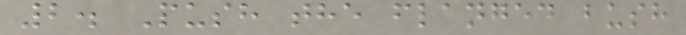2. Push the flanged bush
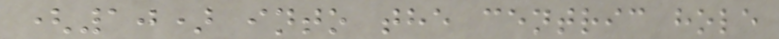(10) into the centric hole
